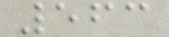563
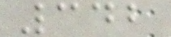342
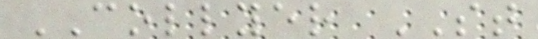COLLYER ST
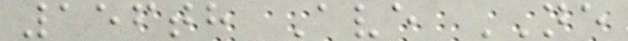156th Ave NE
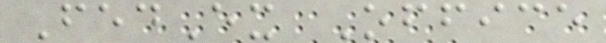FedEx Office
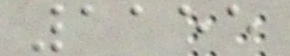1155
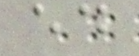ed
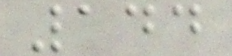144
